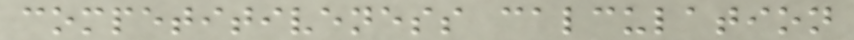competitiveness calculation
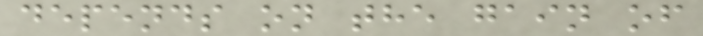depends on the gain of
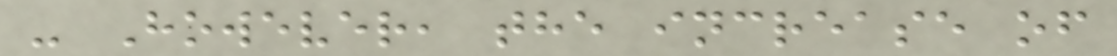- However, the increase of
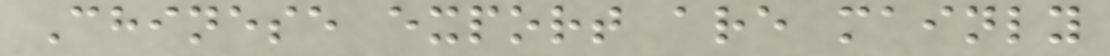Chinese export are mainly
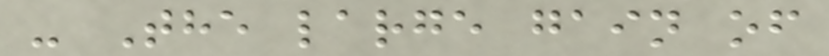- The large gain of
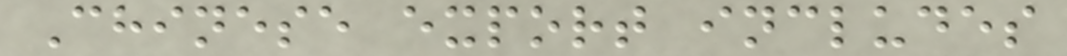Chinese export includes
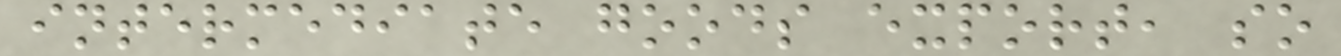intermediate goods export, so
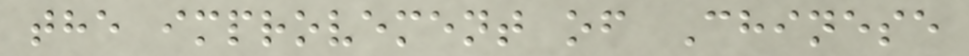the improvement of Chinese
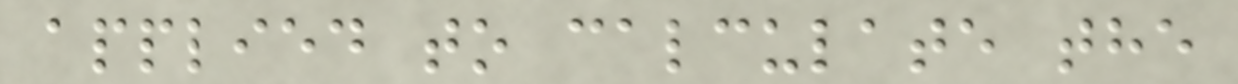applied to calculate the
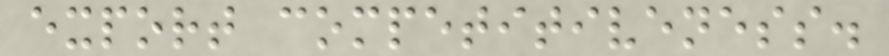export competitiveness.
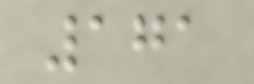171
